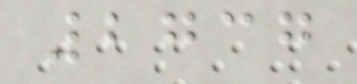2737
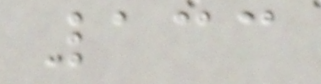133
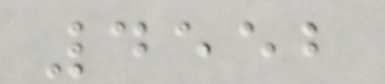4552
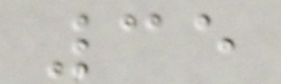35
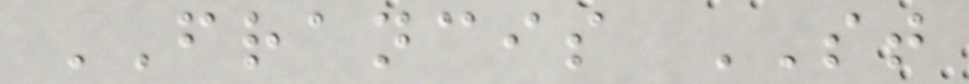FRANCIS ST
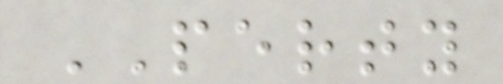PERTY
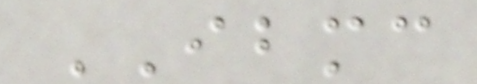IBMC
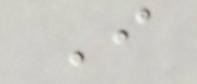I
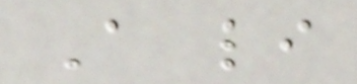A li
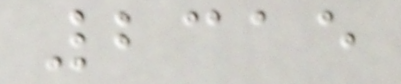2315
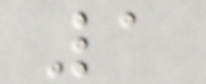1
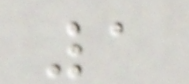1
